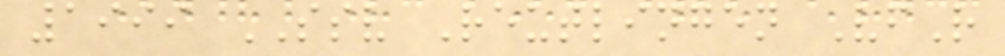1999 SSV Reutlingen VfR
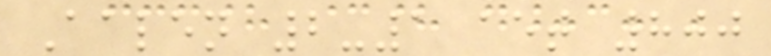Aalen 2-1 aet 800
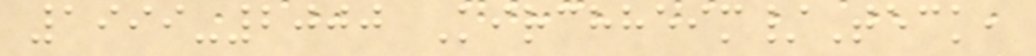1999-2000 Kirchheim/Teck,
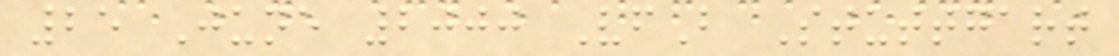25 June 2000 VfB Stuttgart
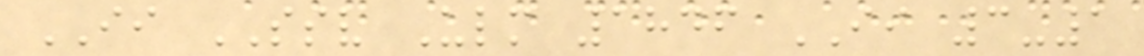II SSV Ulm 1846 II 3-1
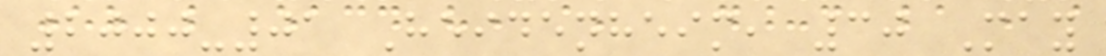2000-01 Heidenheim, 30 May
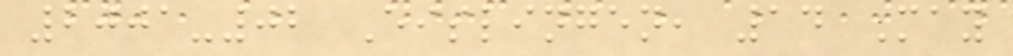2001-02 Eislingen, 14 May
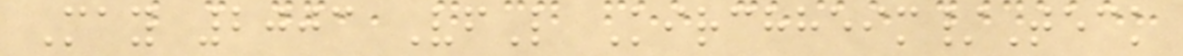May 2003 VfL Kirchheim/Teck
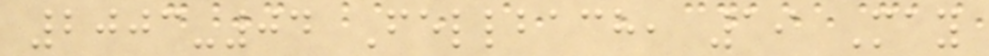2003-04 Fellbach, 19 May
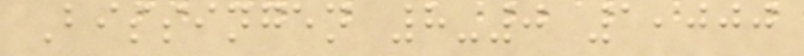Bissingen 8-0 1,000
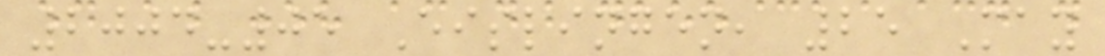2004-05 Eislingen, 25 May
